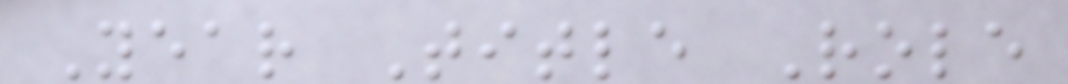Year Title Role
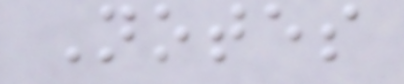Notes
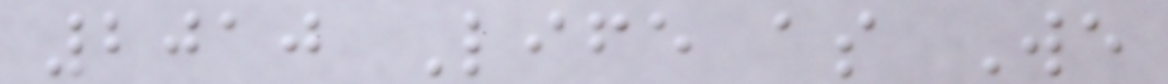2010 Life as We
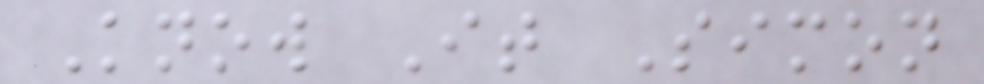Know It Simon
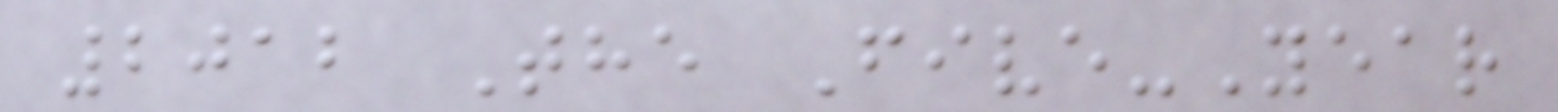2012 The Five-Year
